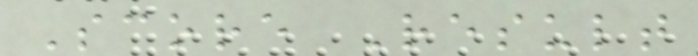Score Result
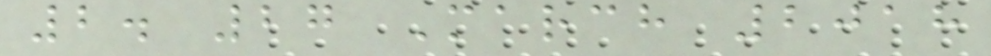2. 27 March 2018
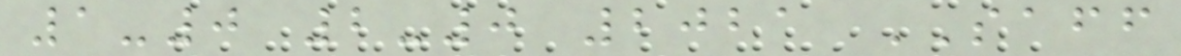1-0 2-0 2021 SAFF
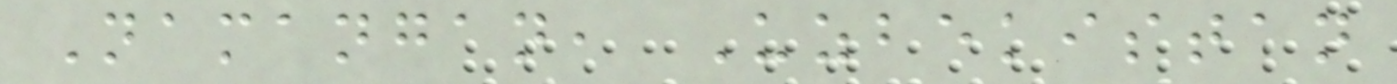Namangan, Uzbekistan
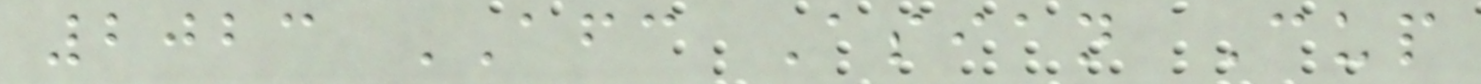2023 AFC Asian Cup
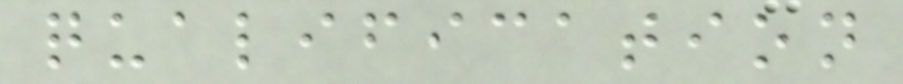qualification
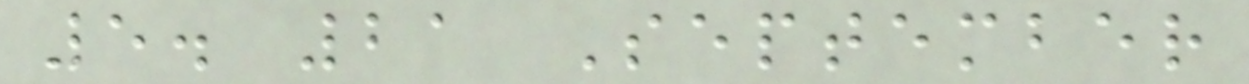5. 21 September
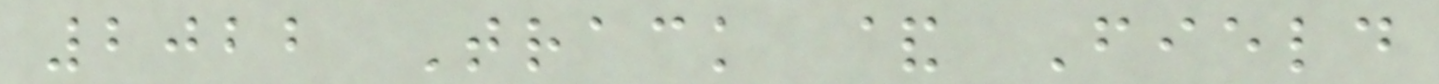2022 Track & Field
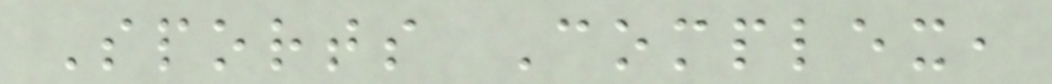Sports Complex,
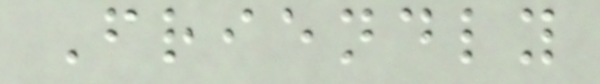Friendly
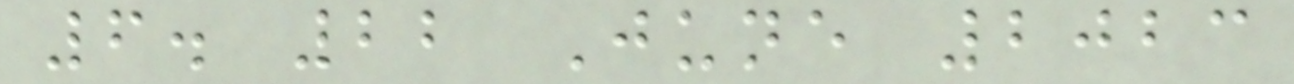6. 22 June 2023
